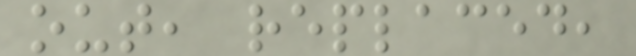out, replaced,
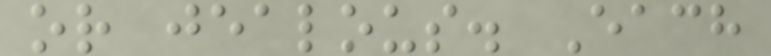or jealous. Each
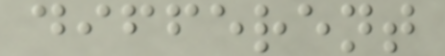different
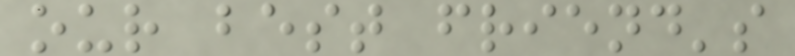our best friend's
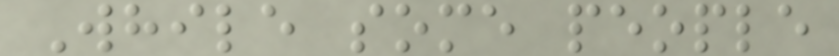While some people
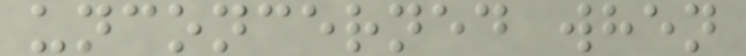unconcerned when
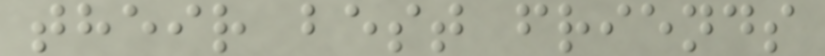their best friends
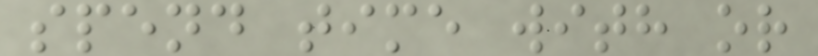spend time with or
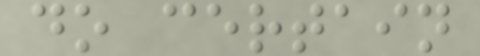do certain
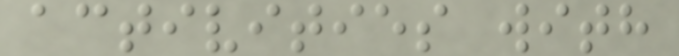activities with
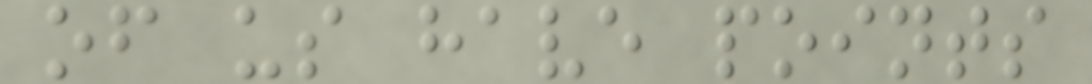of us have points
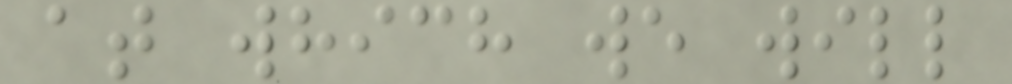at which we will
